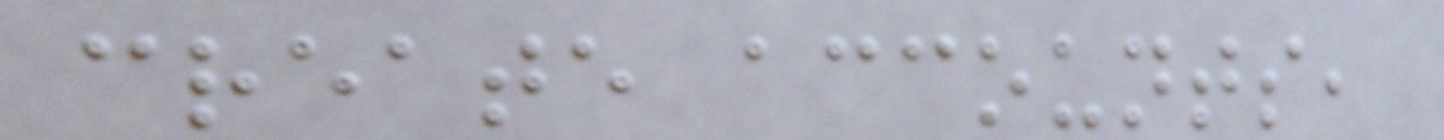create accounts,
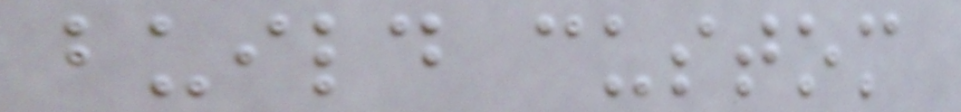build custom
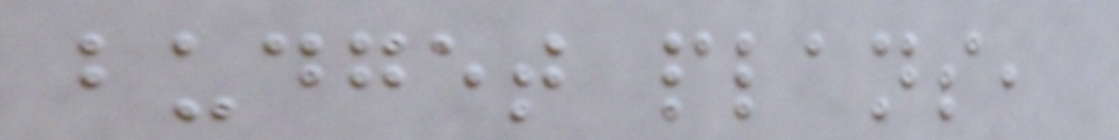budget plans,
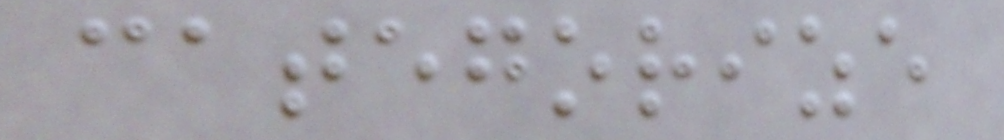categorize
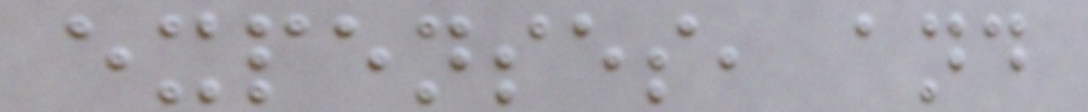expenses, and
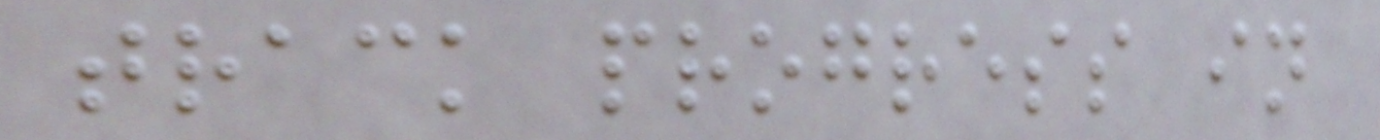track progress in
